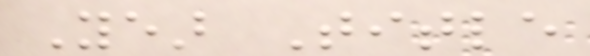Year Title
